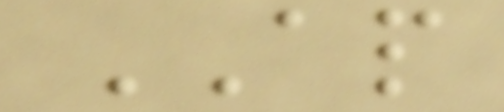AP
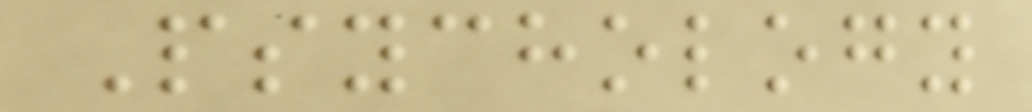Psychology
